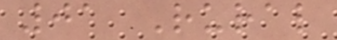01 Rural
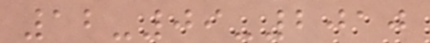12-09-2010
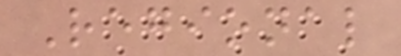Regional
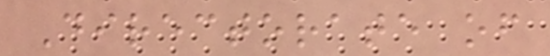Directorate of
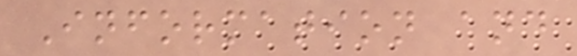Information and
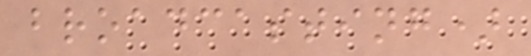broadcasting)
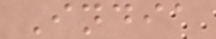India
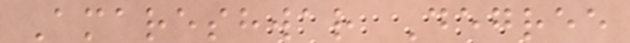Amareshwar Degree
